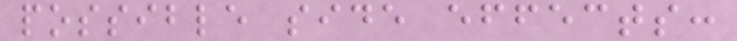possible side effects:
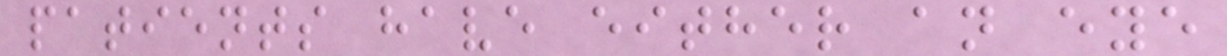patients have either an eye
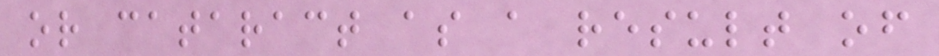or cataract as a result of
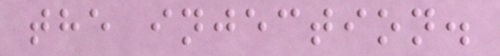the injection.
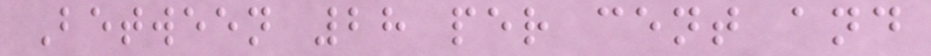Between 28 per cent and
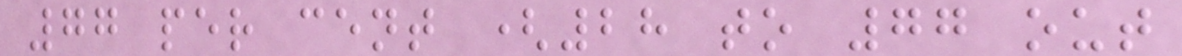77 per cent (28 to 77 out
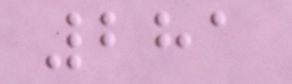281
